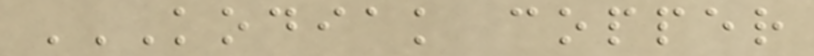KODIAK COPPER
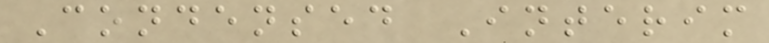Condensed Interim
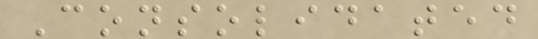Consolidated
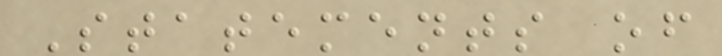Statements of
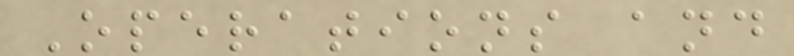Operations and
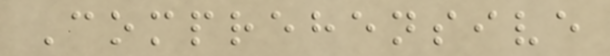Comprehensive
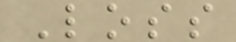Loss
